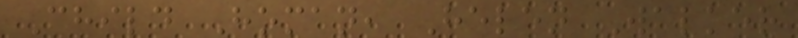Child Homan, Helen Walker
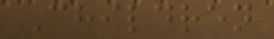Children
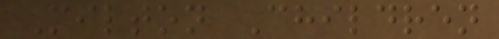Milton Children
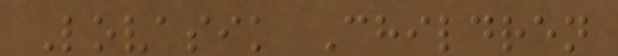Lovasik Children
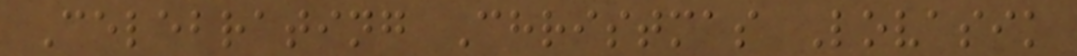Celebrating Christmas Lovasik
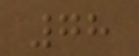78
